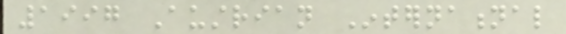1997 Austrian International
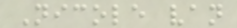Nicole van
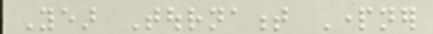Year Tournament Partner
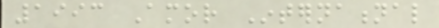1993 Amor International
